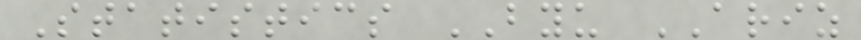Statistics BYU ARIZ
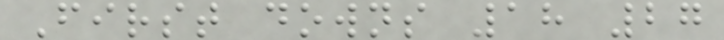First downs 18 27
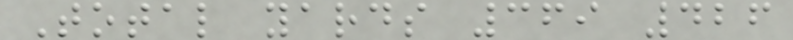Total yards 369 426
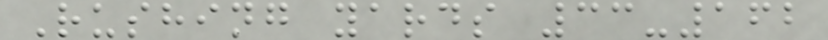Rushing yards 33-162
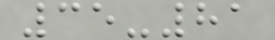35-81
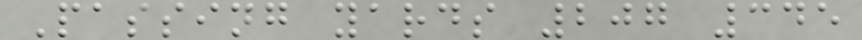Passing yards 207 345
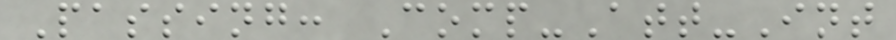Passing: Comp-Att-Int
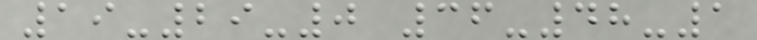19-29-0 36-48-1
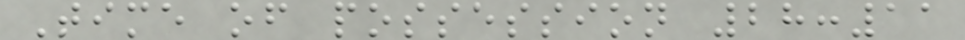Time of possession 28:11
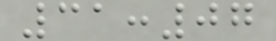31:07
